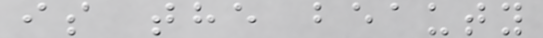is the beauty
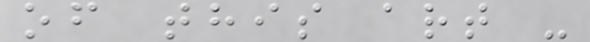of this art -
